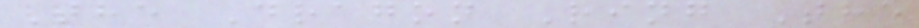The Dragon Ring The
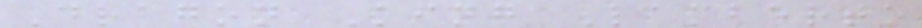Dragon King Lamberto
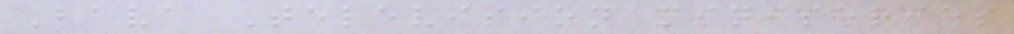Bava Television miniseries
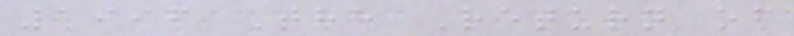1996 The Return of
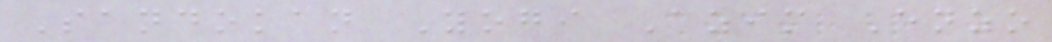Sandokan Yogi Azim Enzo
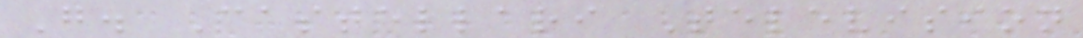G. Castellari Television
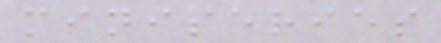miniseries
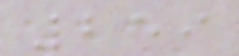259
